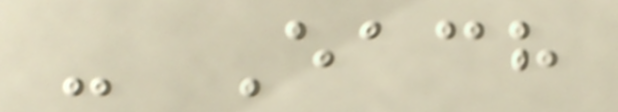- Each
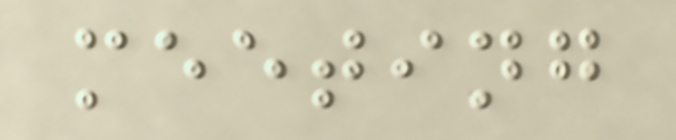meeting
